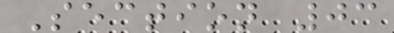Section 03
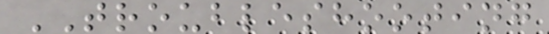TROUBLESHOOTING
